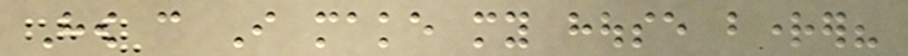How can I make my house brighter?
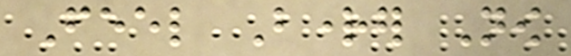Feel Brighter Now
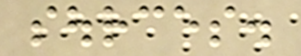sources.
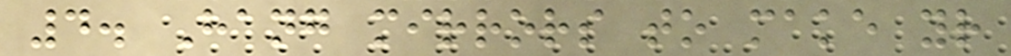4. Hang mirrors to make your
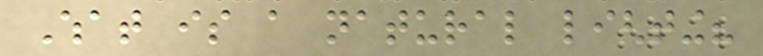What is a natural lighting?
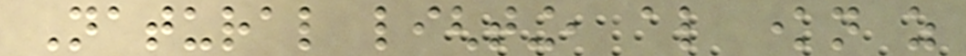Natural lighting, also known as
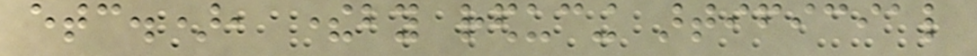etc.), thereby reducing artificial
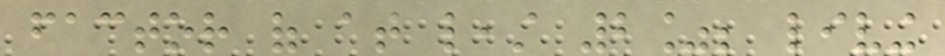factor of at least 2%; living
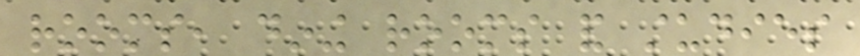rooms, dining rooms and studies
